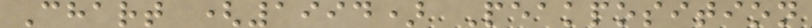Chart (1994) Peakposition
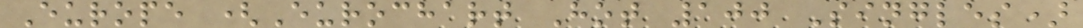Europe (Eurochart Hot 100 Singles)
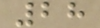28
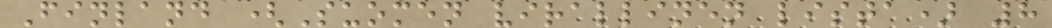Finland (Suomen virallinen lista) 8
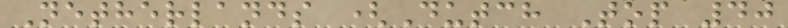Netherlands (Dutch Top 40
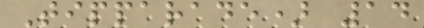Tipparade) 14
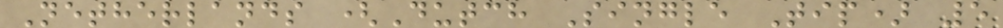Netherlands (Dutch Single Tip) 5
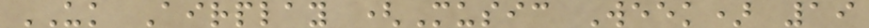UK Airplay (Music Week) 19
